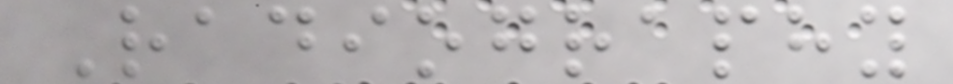Radiography
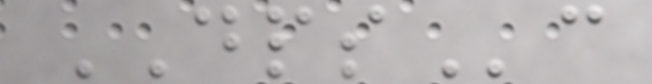DPSc
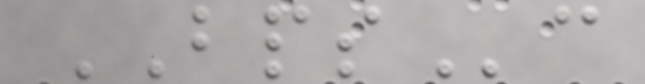BPSc
